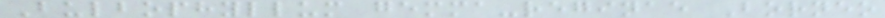Bulbophyllum gemma-reginae Borneo
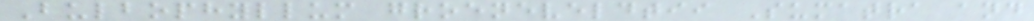Bulbophyllum groeneveldtii Sumatra and
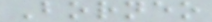Borneo
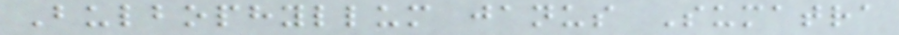Bulbophyllum janus Sumatra
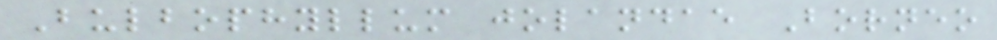Bulbophyllum jolandae Borneo
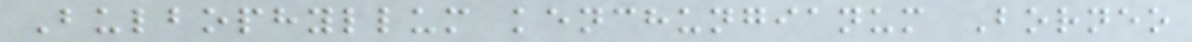Bulbophyllum kenchungianum Borneo
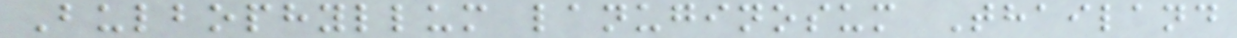Bulbophyllum lanuginosum Thailand
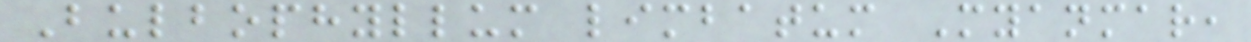Bulbophyllum limbatum Myanmar,
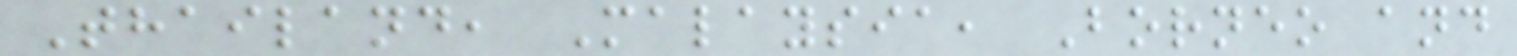Thailand, Malaysia, Borneo and
